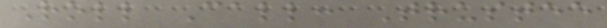Roll Call: Trustee
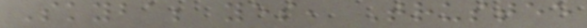Skyba; yes, Trustee
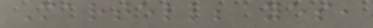Martell; yes,
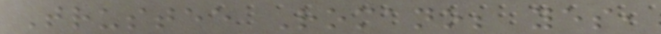Trustee Romano; yes,
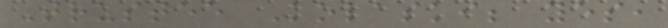Trustee Kolaski; yes,
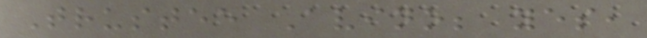Trustee Avino; yes,
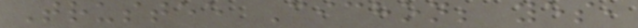Trustee Cichon; yes,
